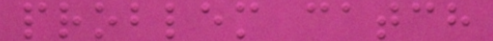problem catch
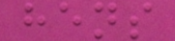hens
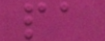pa
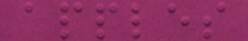apples
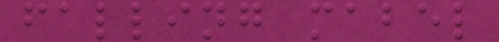falling mabel
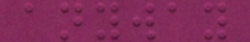anyway
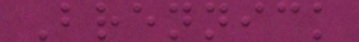Brennick
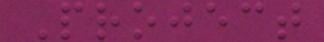Project
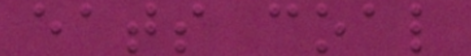eats coal
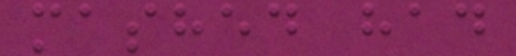mashed had
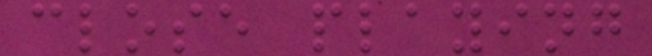close playing
